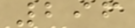296
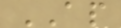AP
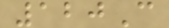120C
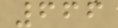666
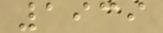1939
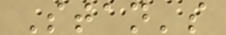Stan's
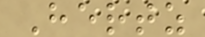Hertz
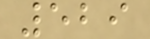529
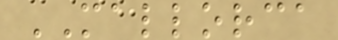MALLORCA
